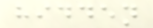hidden
